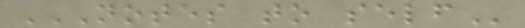NOTES TO SELF
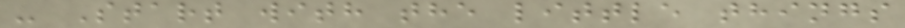- Start with the little things
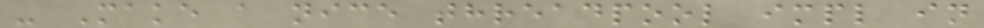- Make a nice threadpool impl in
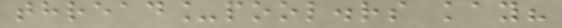thread_pool.rs kay?
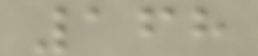168
